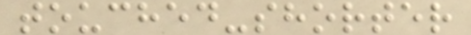touched-shorter
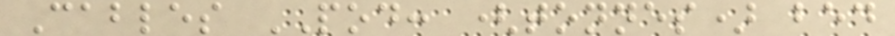Cables POD: (tonnes) bed
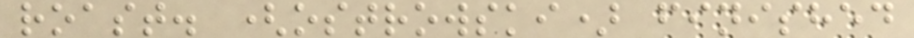roast. (ostrowski) finished
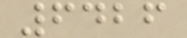6426
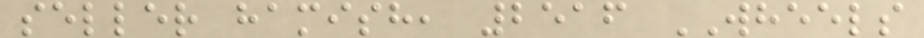seller hamish, 2516 WHEELS
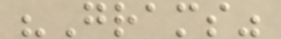"Grams"
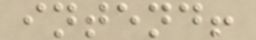intend!
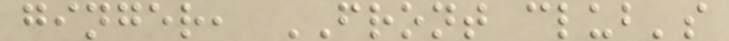ginger, FRONT club's
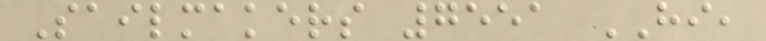Sailmakers 7551 HI,
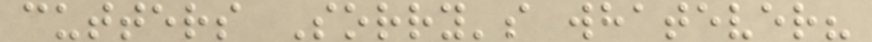cutters Sorry's whatever?
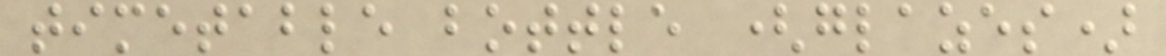timetable bottle (glazes)
